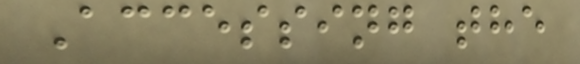Accessing the
